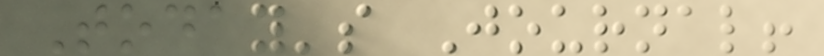Today's Journal!
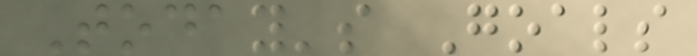Today's Goals
